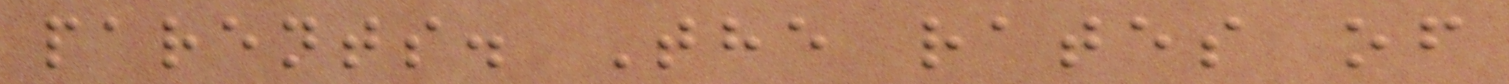parents. The rates of
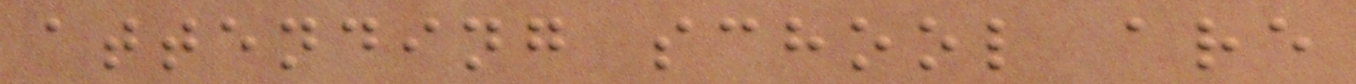attending school are
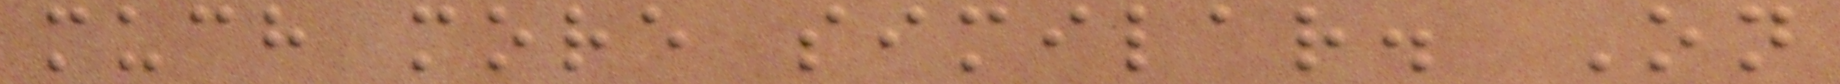much more similar. On
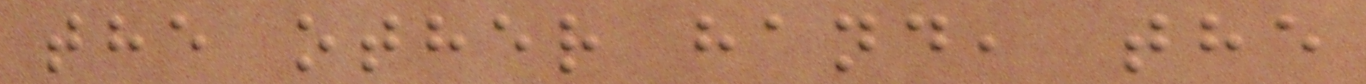the other hand, the
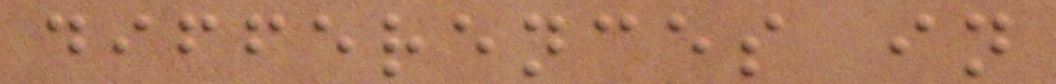differences in
